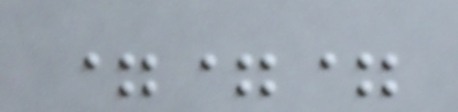===
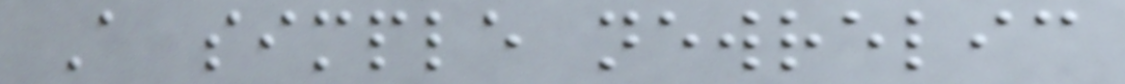A simple newrelic
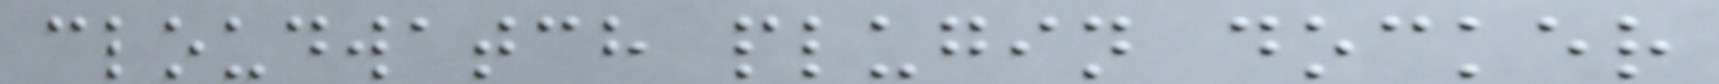cloudwatch plugin docker
